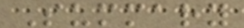Summary
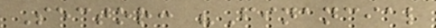Sector: "Financial
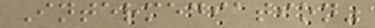Intermediation"
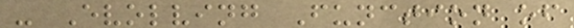- Evolving Function of
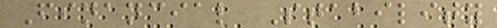Financial Stability
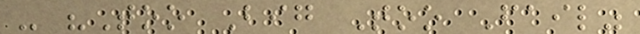- "Too Big Too Fail"
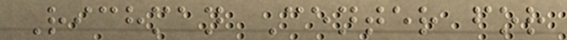Richman Center for
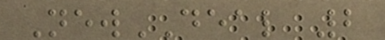NewDEAL 2
